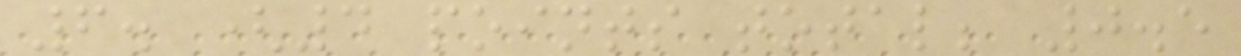6. (4 points total; 0.5
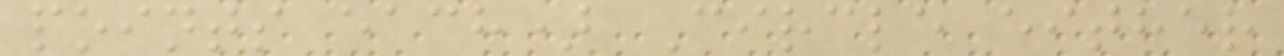points each) Circle either
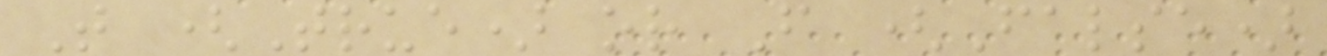T (True) or F (False)
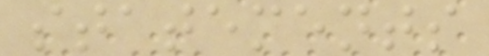statements
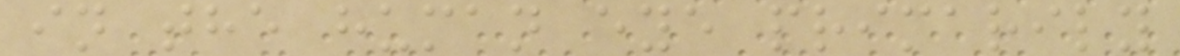in the human eye primarily
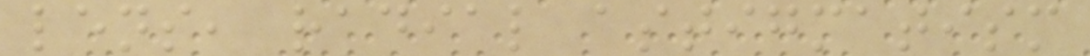lens, radial astigmatism
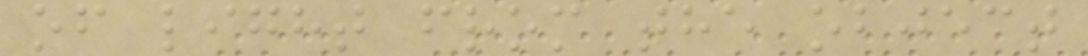of light from the object
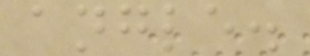angle.
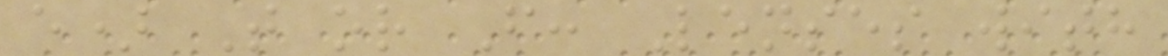e) T or F: Lenses with
